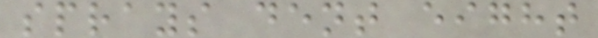sprays dent eight
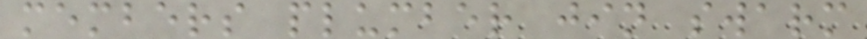members plumber jin swarm
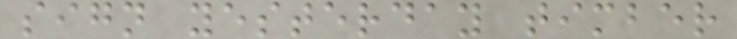sign yesterday timber
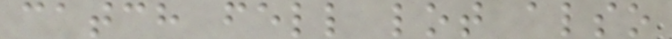catch fell lot also
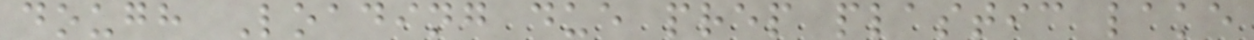dough Loading due prep plastic lake
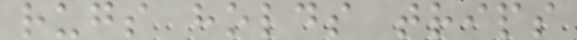rugs holds trips
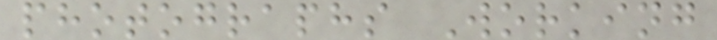photographs Working
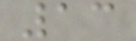13
